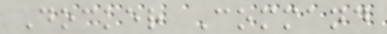Docker Command
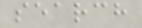search
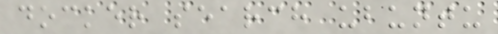docker search ubuntu
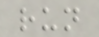run
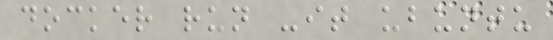docker run -it ubuntu
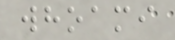whoami
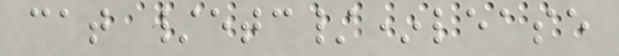cat /etc/*lease
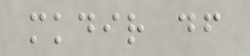mkdir df
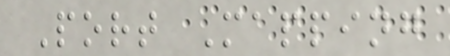Port Mapping
